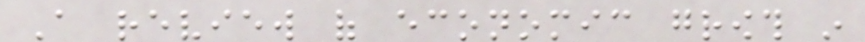A review of economic growth in
